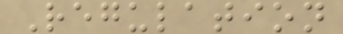Regulation
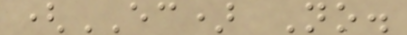(EC) No.
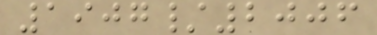1907/2006
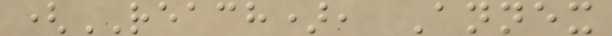(REACH), Annex
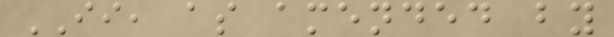II, as amended by
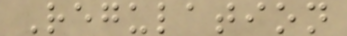Regulation
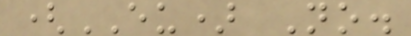(EU) No.
